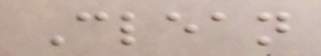Clean
